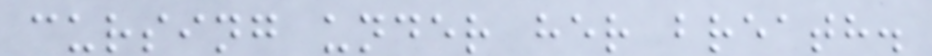cursing under her breath.
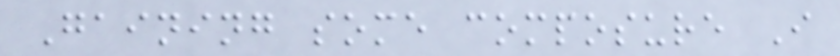Gaining some composure I
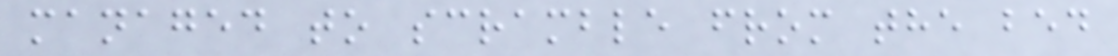managed to scramble from the bed
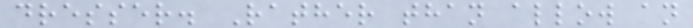dresser. Rather than allow an
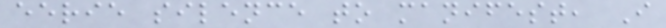eerie silence to manifest, I
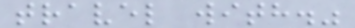travel with."
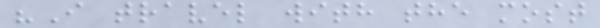"I travel with the most
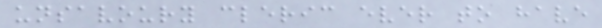unsavoury cleric ever to have
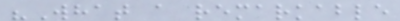"What a remarkable
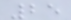25
